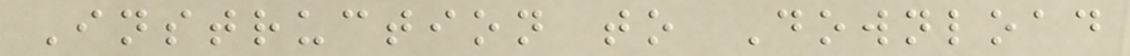Instruction to Download
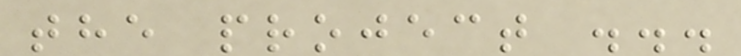the project ...
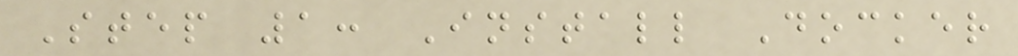Step 1: Install Docker
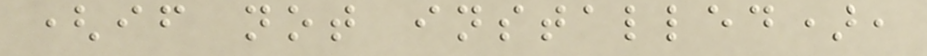(if not installed),
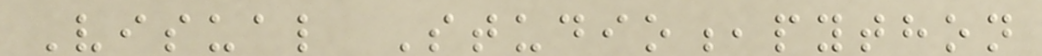Visual Studio,python
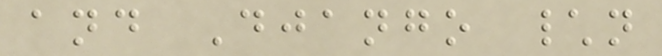and Django \n
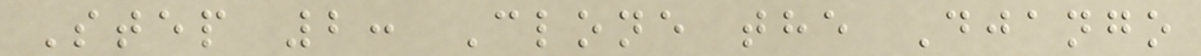Step 2: Clone the Django
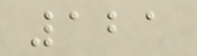121
